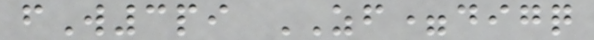fW3pi ZF=digq
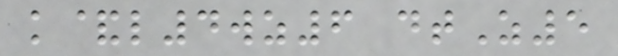k&l4wz6 dtZ5
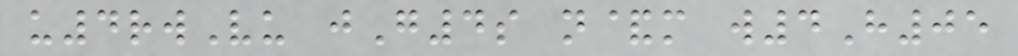u4rwVu jG4s n&m w4H05
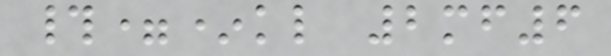#=*kl 2mf6
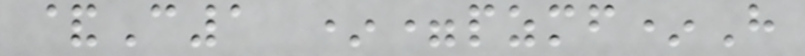&C1 *=pzmf*H
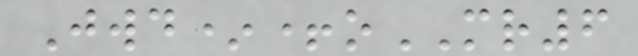Jwd*+oMR6
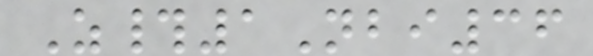Z#1Nbi36
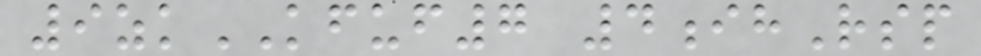9zkKFUF7 4ihRsp
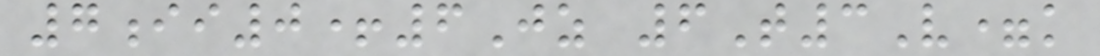7ii0+6Jz 6T3V=k
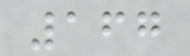167
